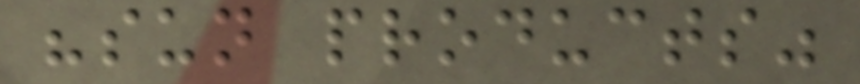"sun products"
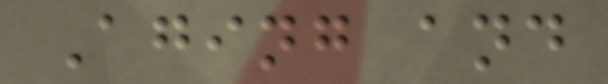Aging and
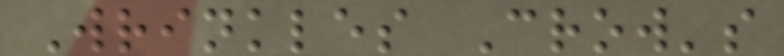Wrinkles Crow's
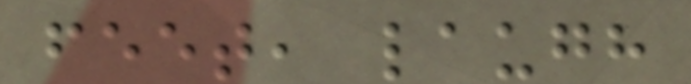feet, laugh
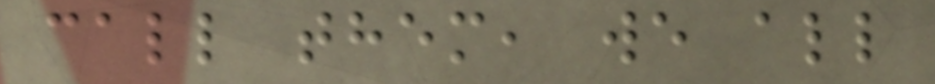call them, we all
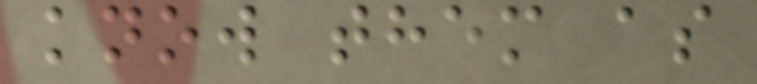know them as
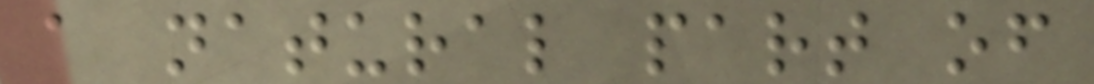a natural part of
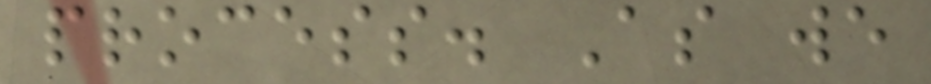process. As we
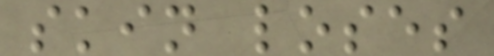skin loses
